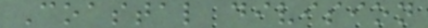Coastal division
